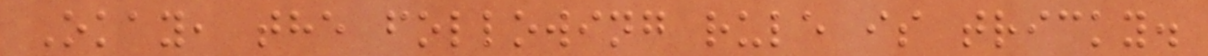Okay, the following rule is tricky.
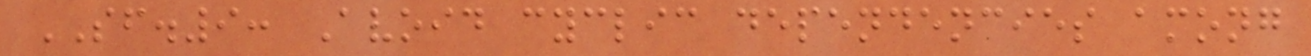SF.9: Avoid cyclic dependencies among
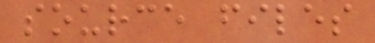source files
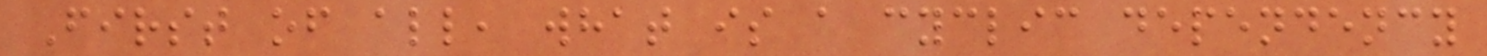First of all, what is a cyclic dependency
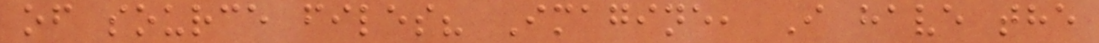of source files? Imagine, I have the
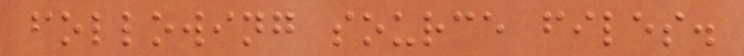following source files.
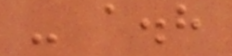- a.h
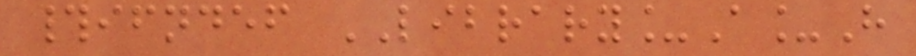#ifndef LIBRARY_A_H
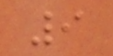9
